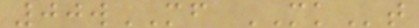00wMF MKt
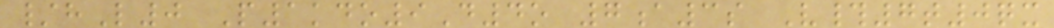/hL0 P1kdo9D4o 7a3s V#7t0qx
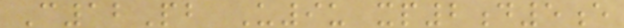C12Pb U9u xp2d5e
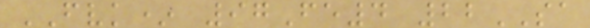FVK* 97Fe4 22SA
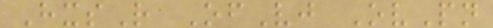HxsR OfVj OvPn
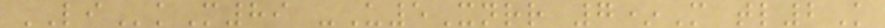LIkM89 -U5Xnrr 7*M tl2K
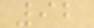92
